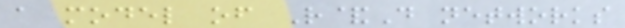a model of R&D networks
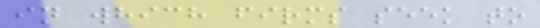in which firms seek to
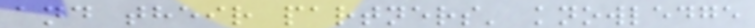and their partners' knowledge
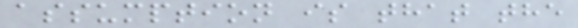assumption is that the
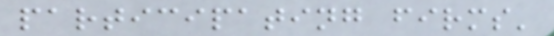participating firms'
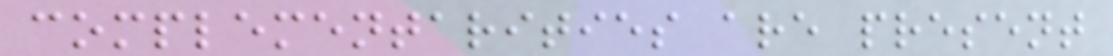complementarities are present
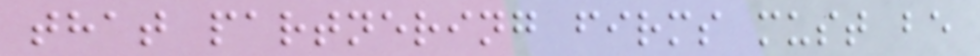that partnering firms must be
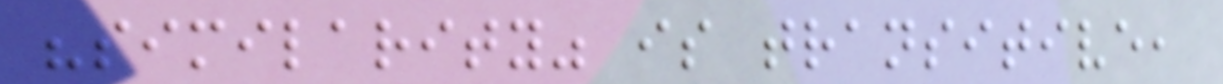"similarity" is transitive,
